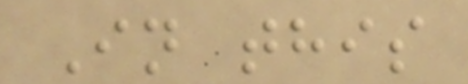In this
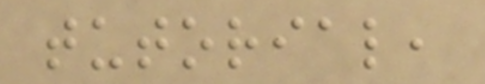tutorial,
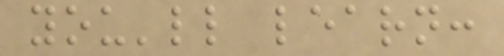you'll learn:
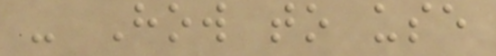- How to use
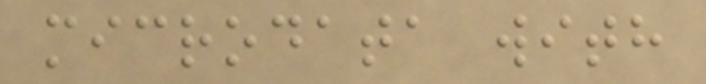microdata with
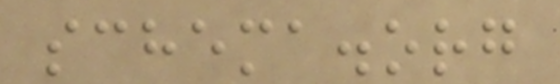schema.org
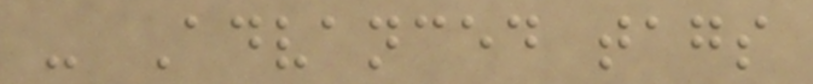- Advanced tags
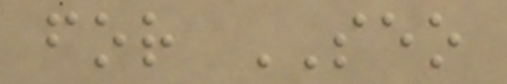for SEO
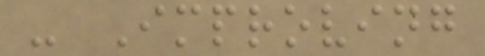- Improving
